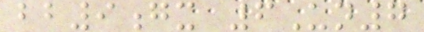bb9gx 6Un7
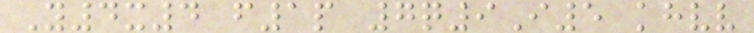Y4x4 f1p 7q9I5 khvv
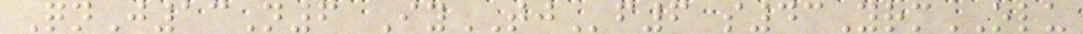QnJ13N6 IyTJf6 s43YrmOLU
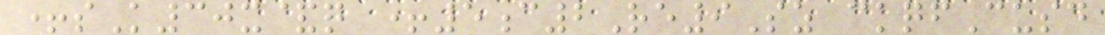+sK30x&q +5c2Re9Sz ckqfCusd
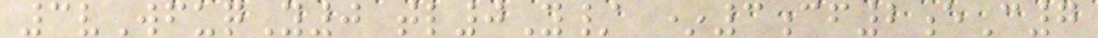3vWfuqY0 tl0Y/ *3cf2eC7
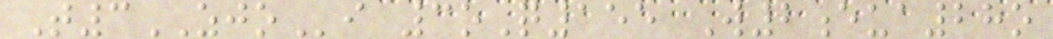T3ZJOi 3oQ155 W2eua28o
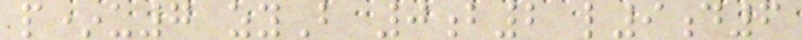p*u7 zyB 0b2 l9d6
